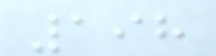198
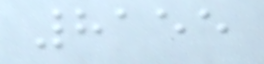8155
